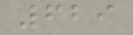629
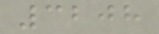3208
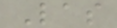Las
